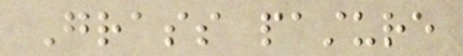Grass pasture
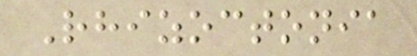Rhizoctonia
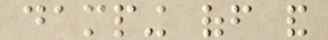damping off and
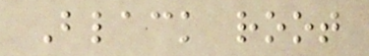Black root
